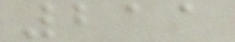211
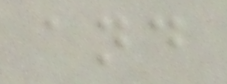and
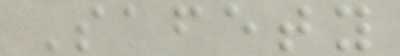Safety
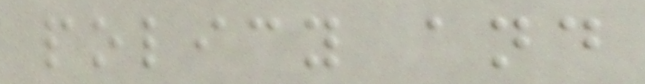policy and
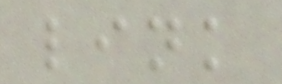link
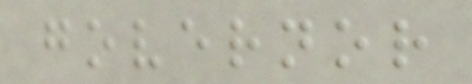governor
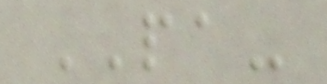PA-
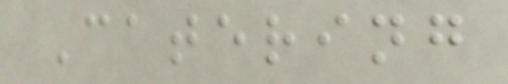Catering
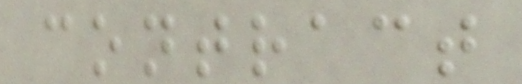contract
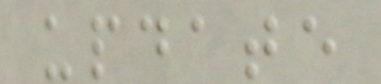update
